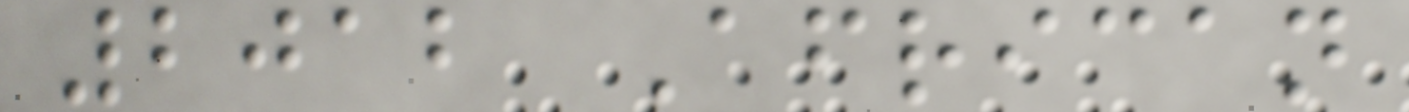2012 African
